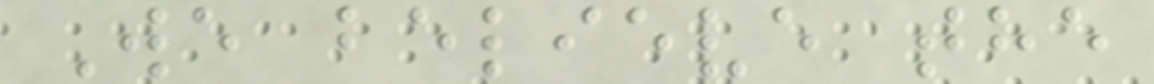We believe the
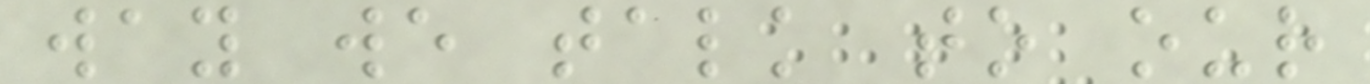way we talk to our
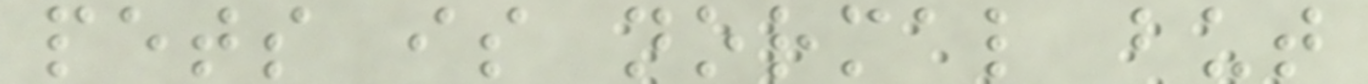pets is normal but
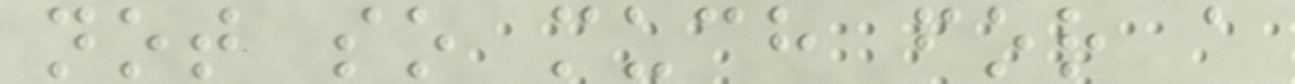not so much for a
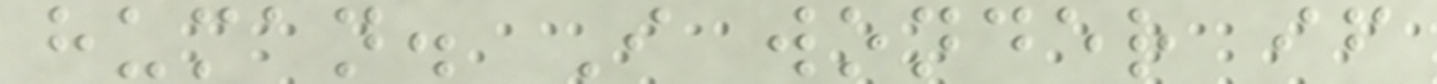human. I wonder if
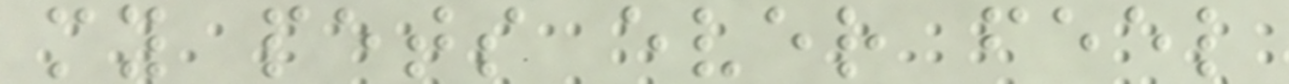my pets ever feel
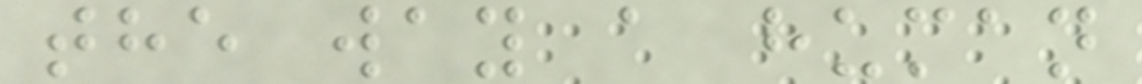the way a human
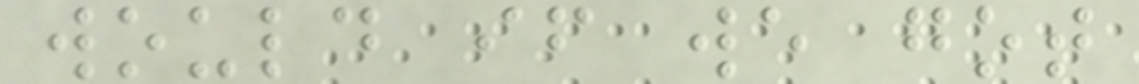would if we got
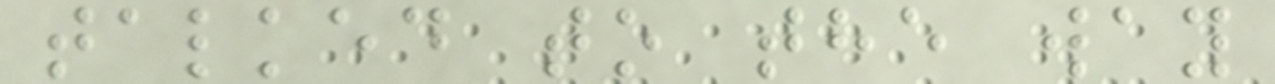talked to the way
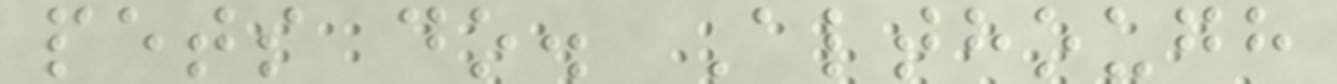pets do. Although
